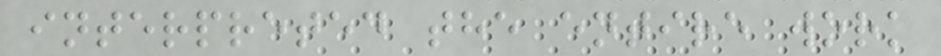interpreted the entire work
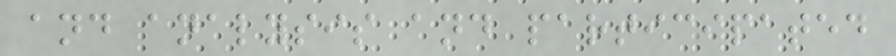and analysis and participated
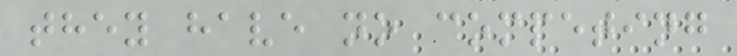they have no competing
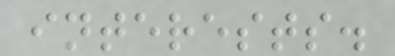interests.
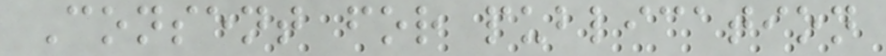Consent for publication
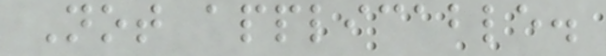Not applicable.
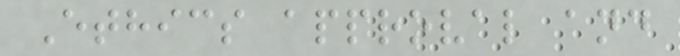Ethics approval and
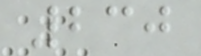230
